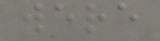were
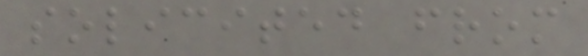solicited from
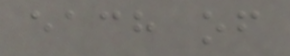each of
